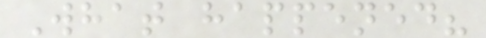What happened?
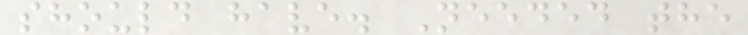should have. Needed the
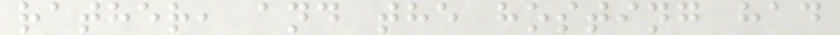rather, and the hosting had
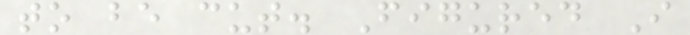to be cut. Figured I
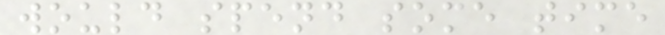would spend some time
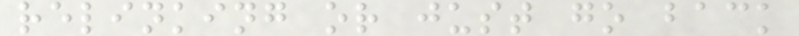relinking or just go back
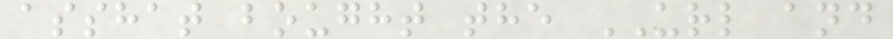asshat bought the URL and
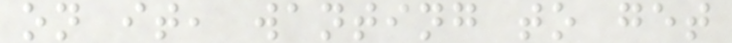on it, wanting to get
